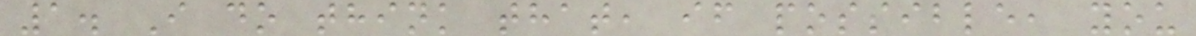1. I do think that, if possible, you
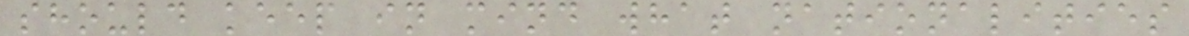should keep in mind what nationalities
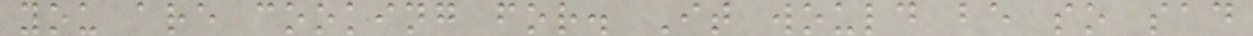you are cooking for. It would be so sad
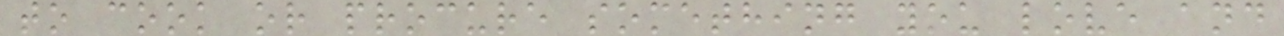to cook or procure something you love and
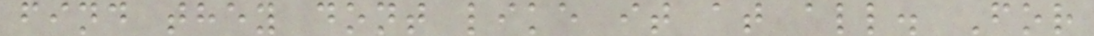find they dont like it at all. For
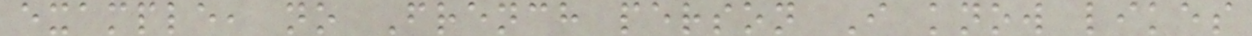example, no French person I know likes
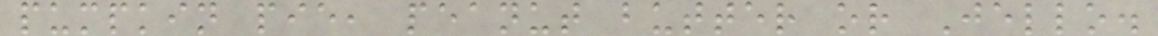pumpkin pie, peanut butter or Jello.
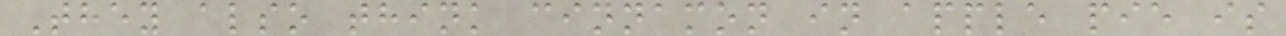They also think cinnamon in apple pie is
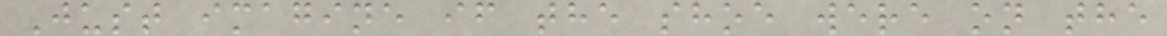Just imagine if the shoe were on the
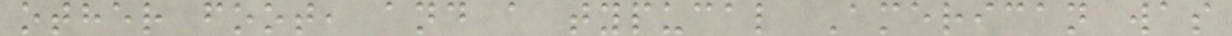other foot, and a typucal American was
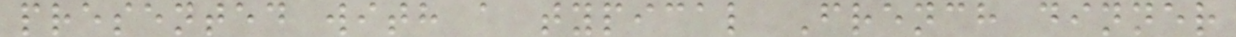presented with a typical French dinner
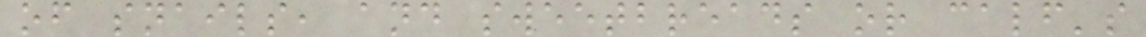of snails, and sweetbreads or calf's
